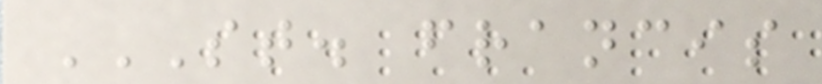ST. FRANCIS
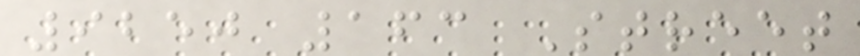9250 163 Street
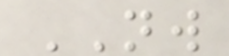NW
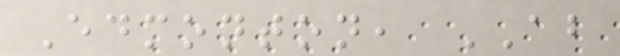Edmonton, AB
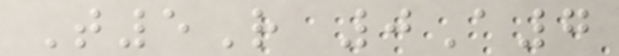T5R 0A7
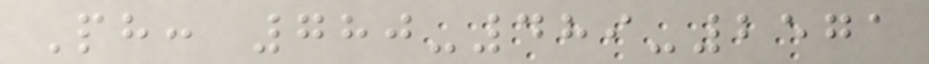Ph: 780-489-2571
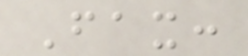Fax:
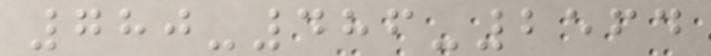780-486-2564
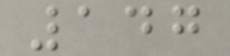147
